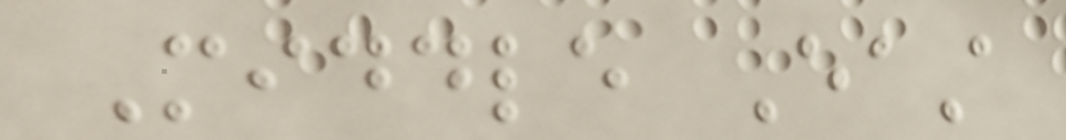Middle East
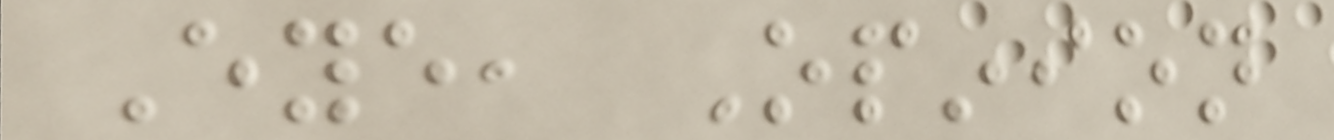Eye, Opinion
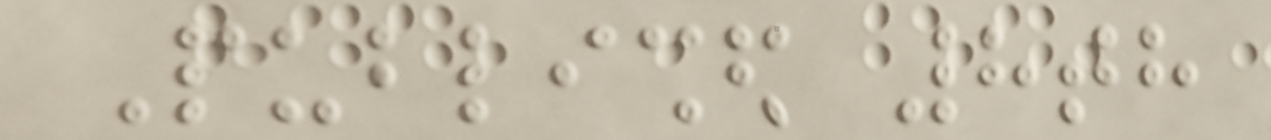Published 8th
